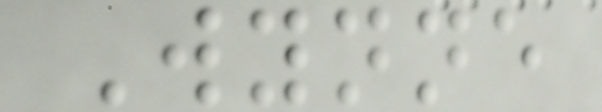Wynne
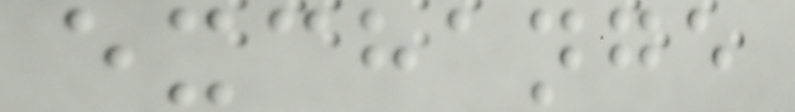exchange
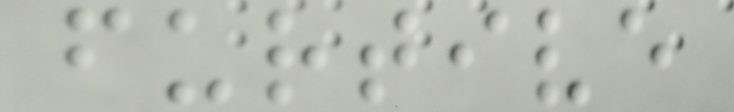furtive
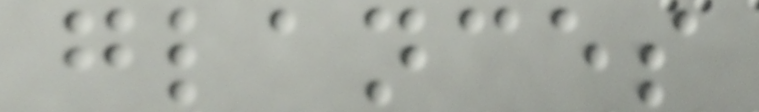glances
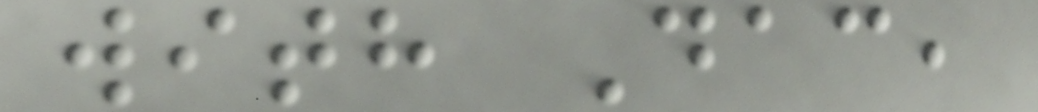with Dac,
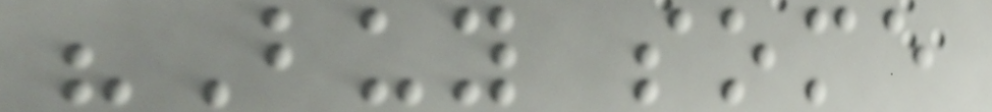"Buy some
